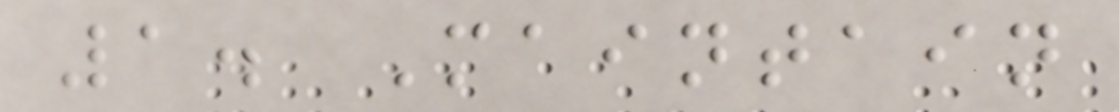1. Maintain
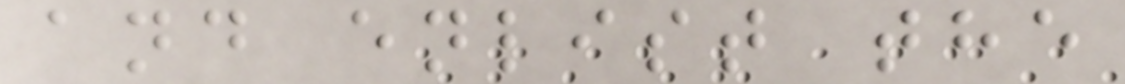and enlist the
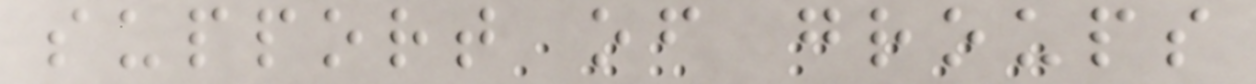support of groups
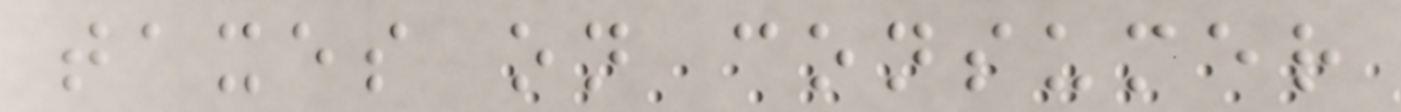taxes on consumer
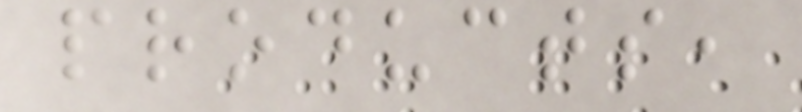products,
